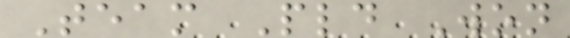Team Pld Won
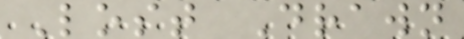Lost Drawn
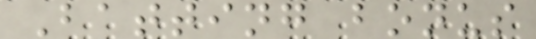Batting bonus
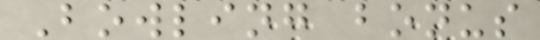Bowling bonus
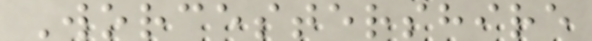Worcestershire
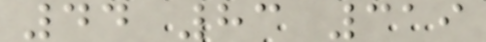44 83 319
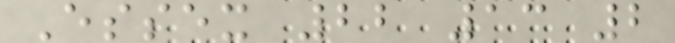Essex 22 13 2
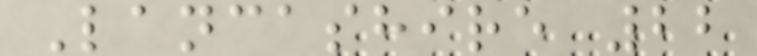Lancashire 22
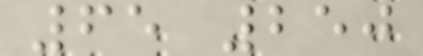65 250
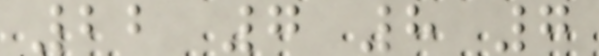22 7 8 7
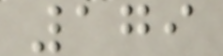179
